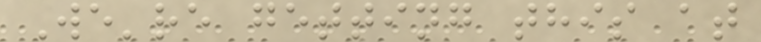We're getting this at
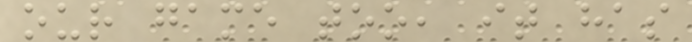our game too, it has
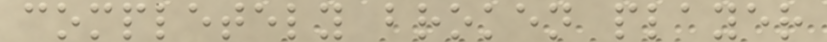completely broken player
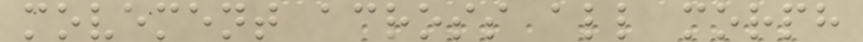movement across all morph
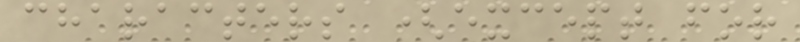characters (except for
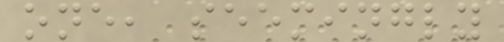one, seemingly
